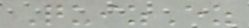QuizEz
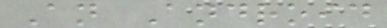An Android
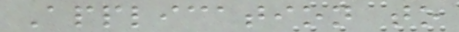Application to
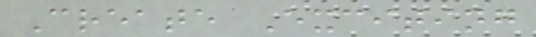Create Exciting
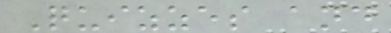Quizzes and
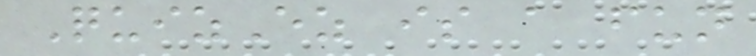QuizEz is a fun
